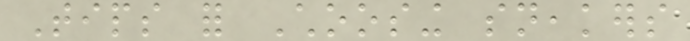Tips for Choosing sneakers
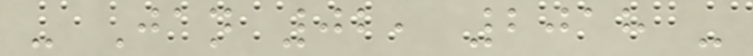- Jan 02, 2018 -
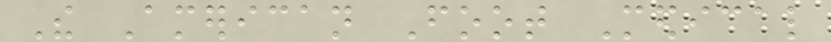The American Foot Medical
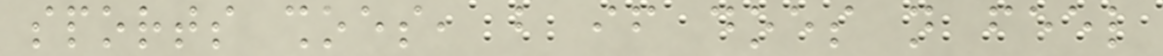sports shoes, but if does not feel
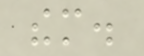them.
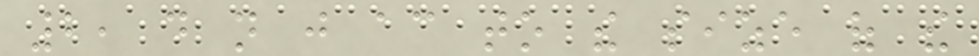2, do not just according to the size of the
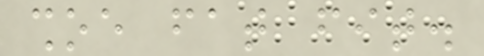shoe fat fit.
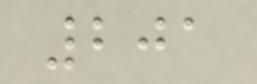201
